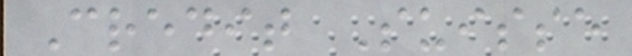Credit Suisse
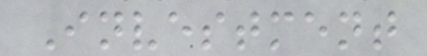Investment
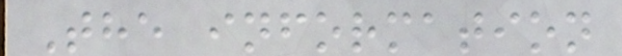The information
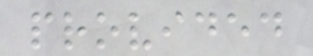provided
